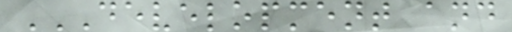DEVELOPMENT AND
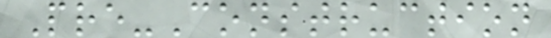Pre-Construction
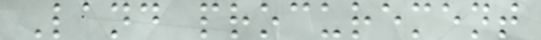Land procurement
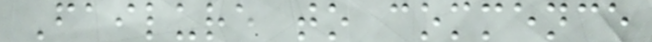Failure to commence
